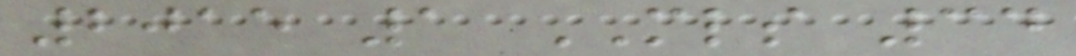2015 1 MLS 34
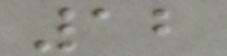12
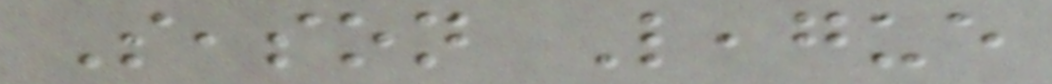Season League
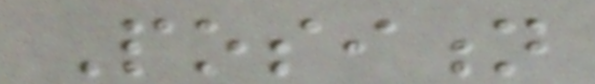Position
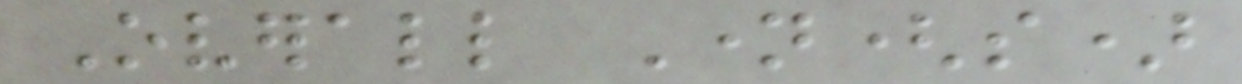Overall Name(s)
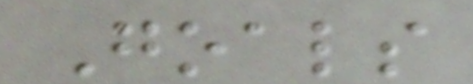Goals
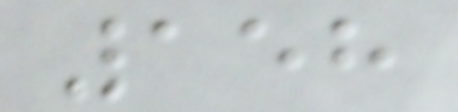158
